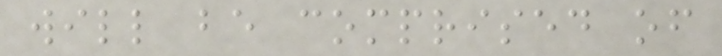will be comprised of
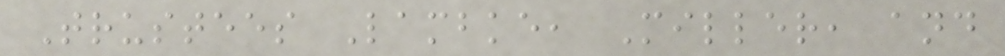Trustees Lambke, Miller, and
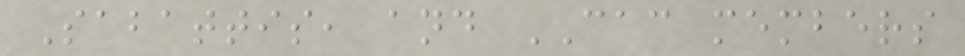Sabattis, and CAC members
